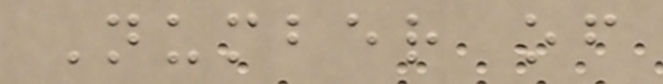Number of
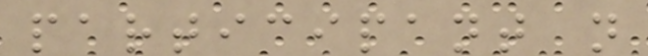participant n
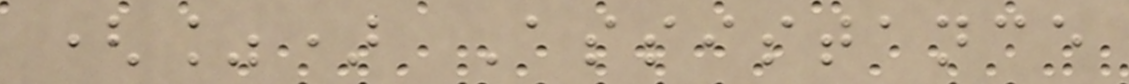(%) Assistance
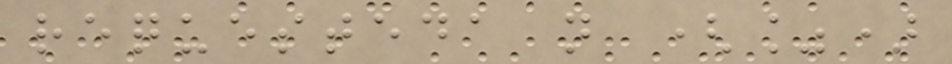requesteda n (%)
